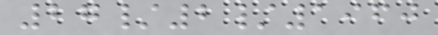27/2/1960
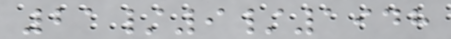21/9/1948
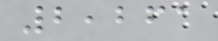2,261
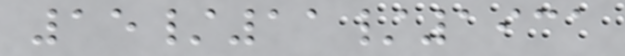15/11/1931
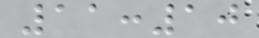11:10
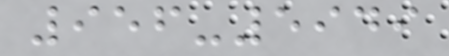956-5949
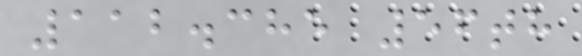112.385 56th
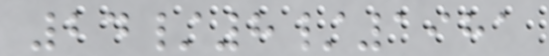24/8/1981
